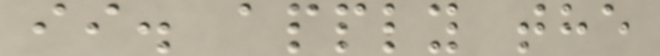ii. apply the
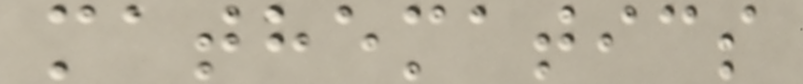mathematics
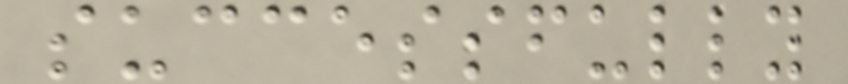successfully
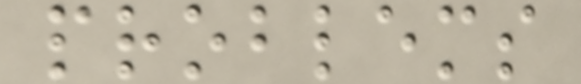problems
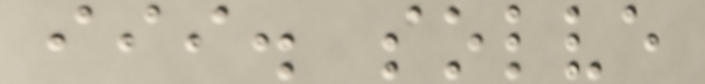iii. solve
